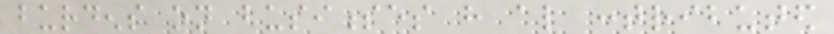burdens on businesses have also contributed
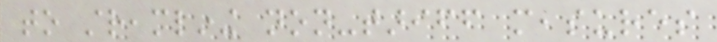to streamlining non-tariff measures
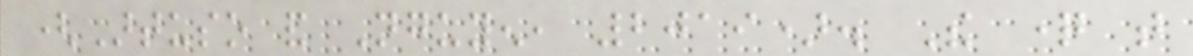(Artuso and Nguyen, 2019). The question that
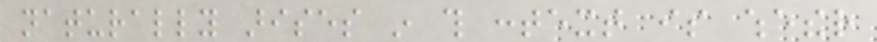naturally arises in this context is whether
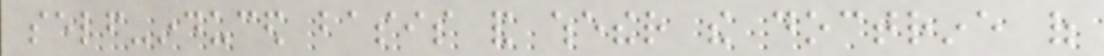self-induced basis and whether the doctrine of
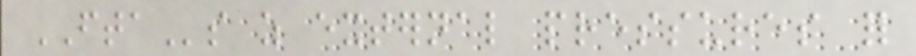FTAs as external pressures for
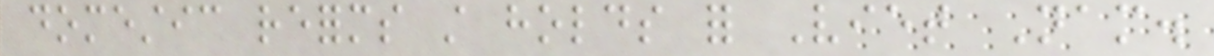domestic reforms still holds for Viet Nam.
